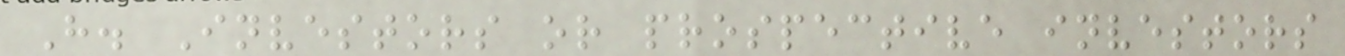H. Investors or prospective investors
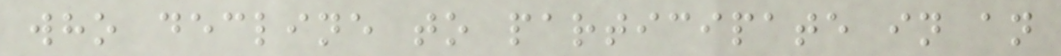who decline to participate in an
